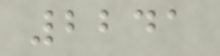2241
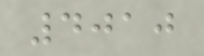4010
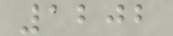1202
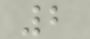2
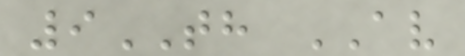9TH AV
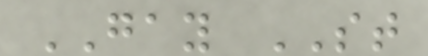GAY ST
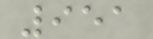951
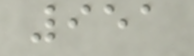951
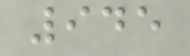945
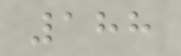188
